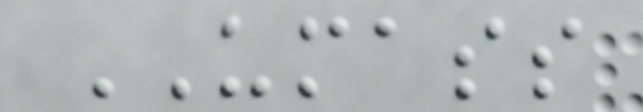UMASS
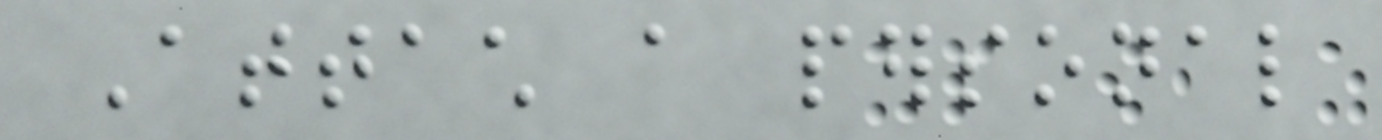Attach a personal
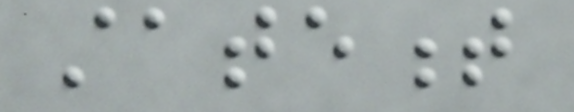statement
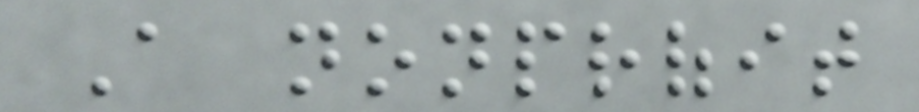A nonprofit
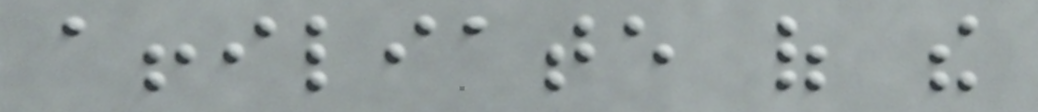affiliate of the
